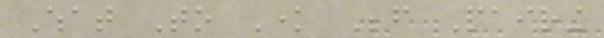What To Know Before Pairing
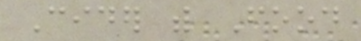Cider with Food
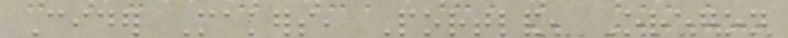Cider Makers, Portland, Oregon
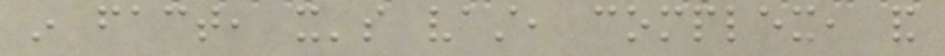in fact, it's vast, complex, and
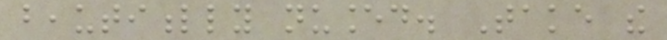beautifully nuanced. Take the
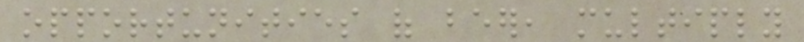opportunities of beer, multiply
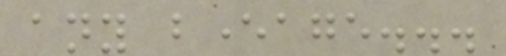any beverage...
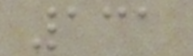131
